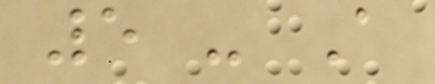5 - A
